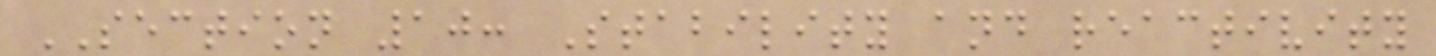SECTION 10: Stability and reactivity
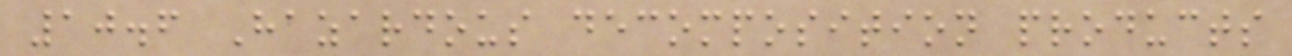10.6 Hazardous decomposition products
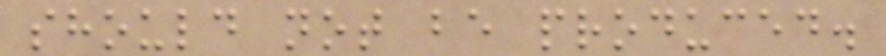should not be produced.
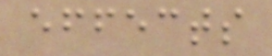effects
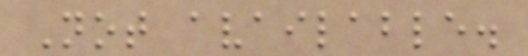Not available.
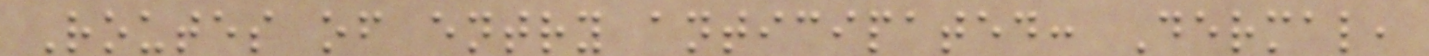Routes of entry anticipated: Dermal,
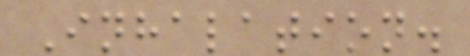Inhalation.
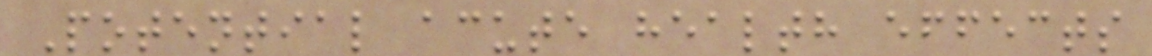Potential acute health effects
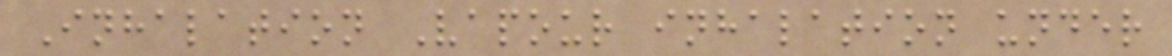Inhalation Vapour inhalation under
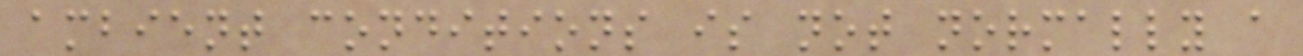ambient conditions is not normally a
